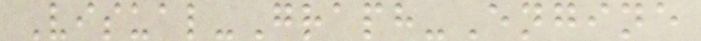Visual-Graph-Engine
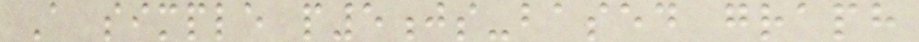A simple p5js-based graph
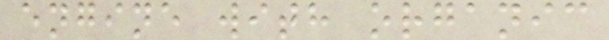engine with organic
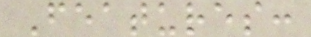Features:
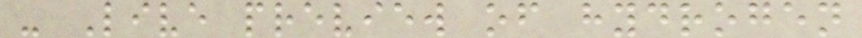- Live preview of hydrogen
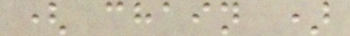( chain )
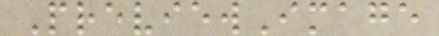PreviewImage
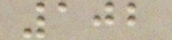102
